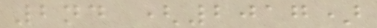2nd (2017)
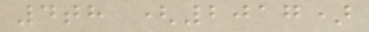4th (2017)
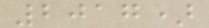2017)
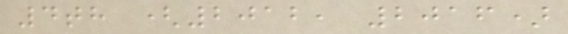4th (2012, 2016)
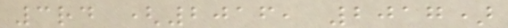3rd (2016, 2017)
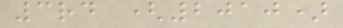3rd (2010)
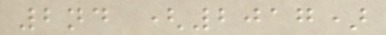2nd (2017)
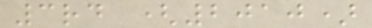3rd (2010)
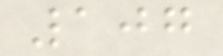107
